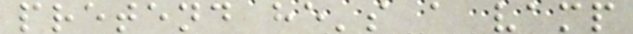pretend he's a vamp
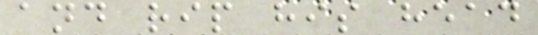and rip his head
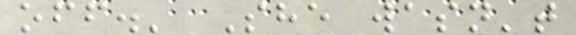off.' She wasn't
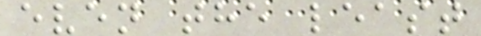even the least
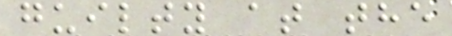guilty at the
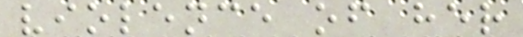violence of her
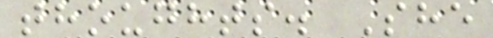thoughts. She
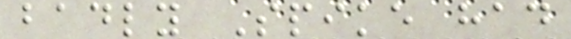badly Spike had
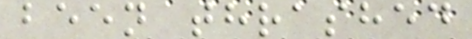been thrashed
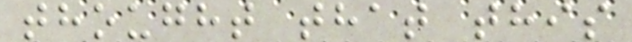thought that this
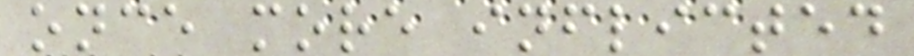once more inflicted
